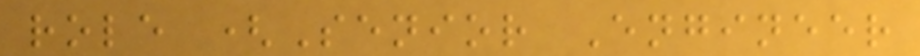role (Senior Engineer
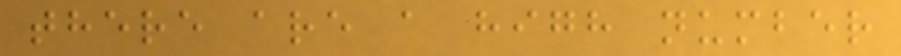there are a high number
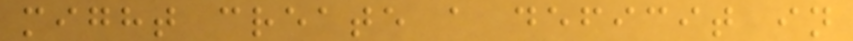might create a deficit in
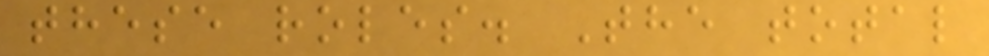these roles. The total
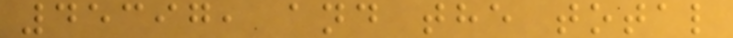45397, and the total
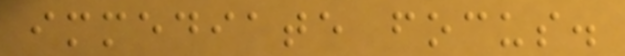immediate focus.
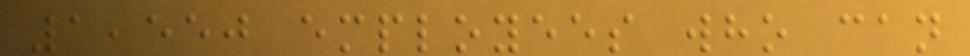1,550 employees who can
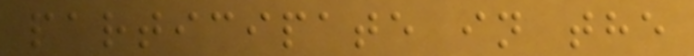participate in the
